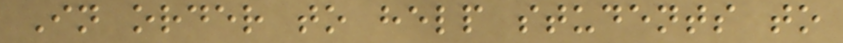In order to help students to
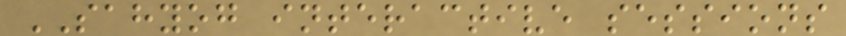SAHYOG interactive sessions
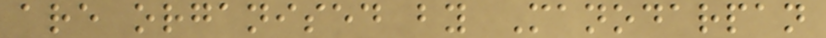are organised by Manodarpan
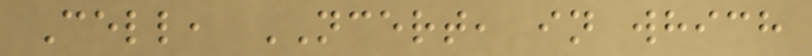Cell, NCERT, in which
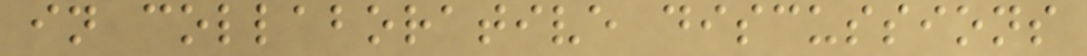in collaborative discussions
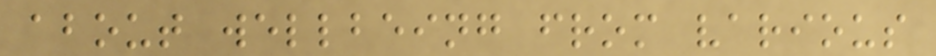about wellbeing from various
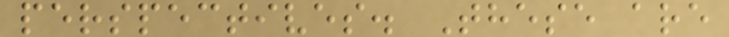perspectives. These are
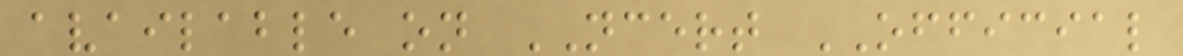available on NCERT OFFICIAL
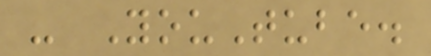- YouTube.
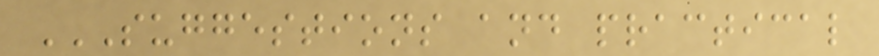SUGGESTIONS AND PRACTICAL
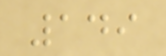149
